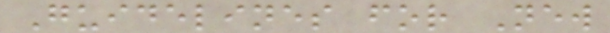Guidelines for New
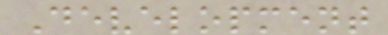Development
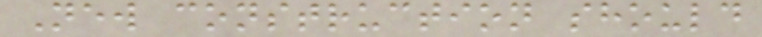New construction should
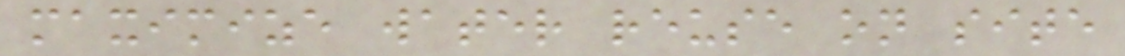maximize water reuse on site
